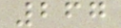267
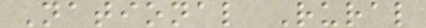National Rural
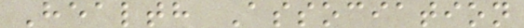Health Association
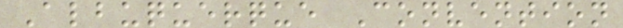Albuquerque Convention
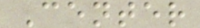Center
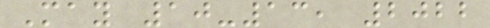May 10-13, 2022
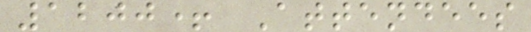1200+ Attendees
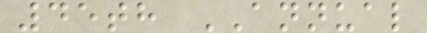45th ANNUAL
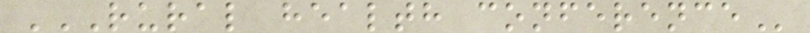RURAL HEALTH CONFERENCE
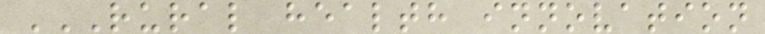RURAL HEALTH INNOVATION
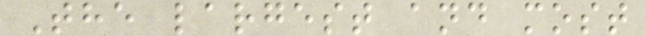The largest and most
